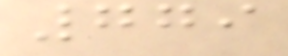779
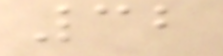32
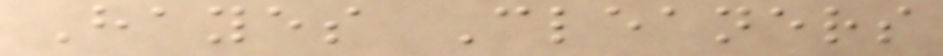Hayes Cleaners
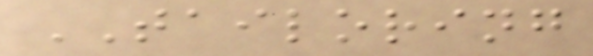TAILORING
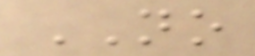NO
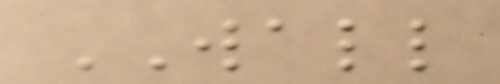WALL
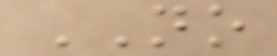NO
